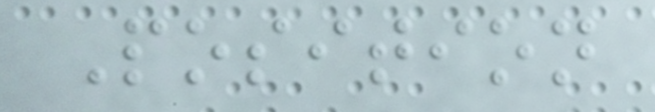Position
